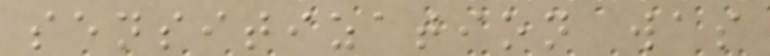sensitization was
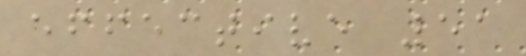effective 51
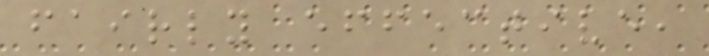fairly effective,
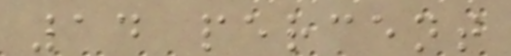14 percent
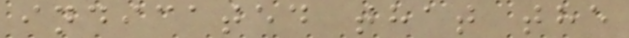indicated that the
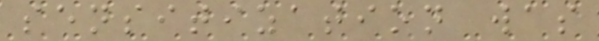sensitization was
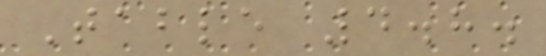Table 4.8.
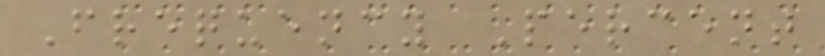Frequency Percent
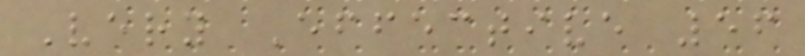Very Effective 56
